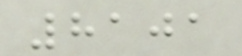8101
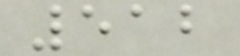512
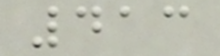413
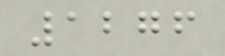1276
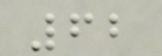62
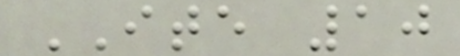ITE 10
